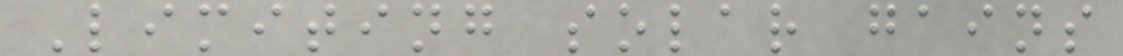Limiting solar gains
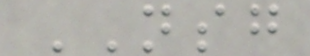NSG
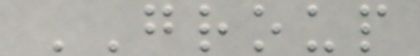GROUP
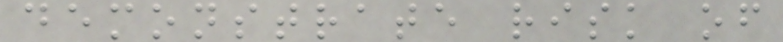demonstrate risk of
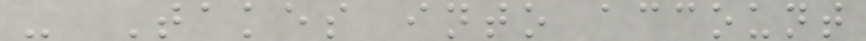- Takes into account
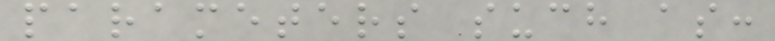parameters such as:
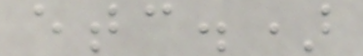etc.)
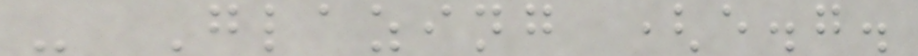- Glazing (e.g.
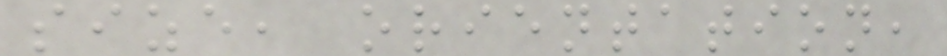size, orientation,
